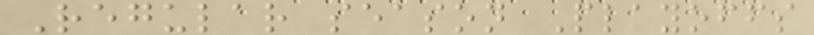Regular season Playoffs
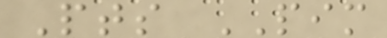Pts PIM
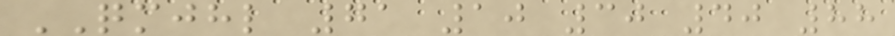QMJHL 71 10 30 40 88
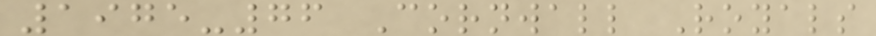1975-76 Cornwall Royals
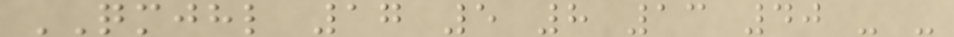QMJHL 17 5 8 13 40 - -
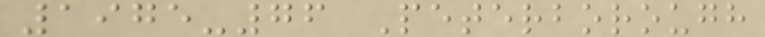1975-76 Peterborough
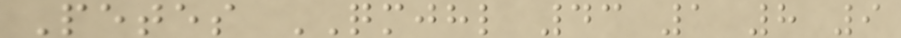Petes QMJHL 43 1 8 9
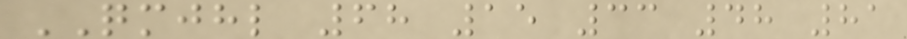QMJHL 68 15 33 48 81
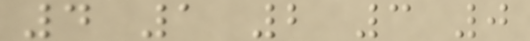4 1 2 3 0
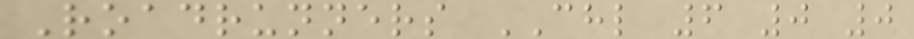Roadrunners CHL 6 0 0
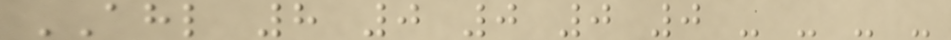AHL 8 0 0 0 0 - - - -
